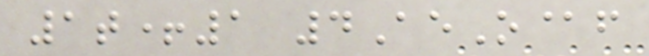1t+1 4AeO@f
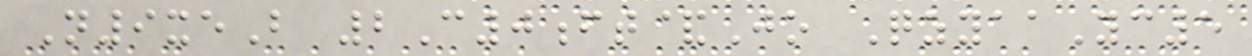N9xeB 2C0ft&Jo QzyaaYc5
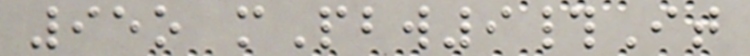95o mPbw9#It
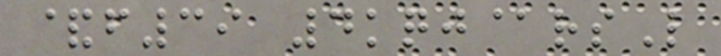&f39 4kqj@rsL
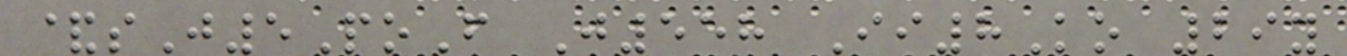&sJ5PoF J558 Ii8Ko 29y
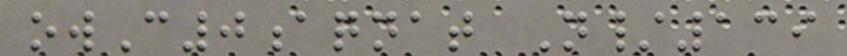owC0aqnat N/139
